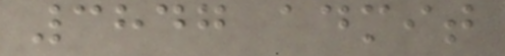3847 admit
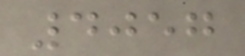4057
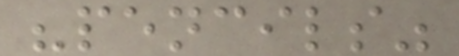"pencils"
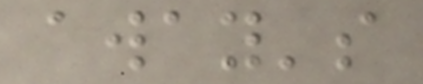away's
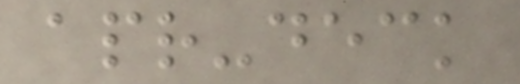apr-deck
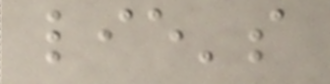lie's
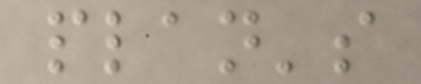plan's
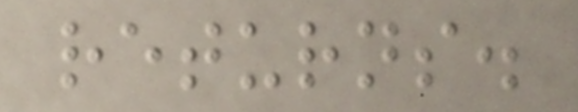returns.
